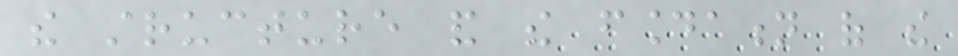the structure and the foundation of the
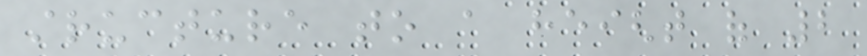structure to a height of 2
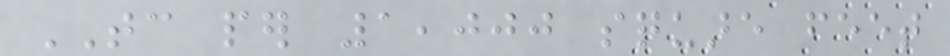TC per 1,000 square feet
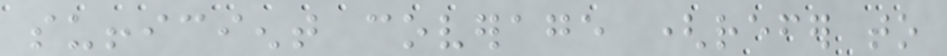sufficient coverage (refer to
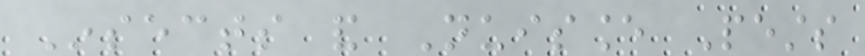Insects and Nuisance Pests
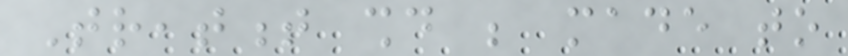Treatment should be made to
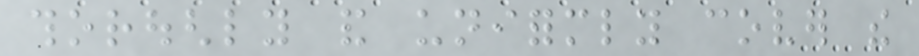thoroughly and uniformly cover the
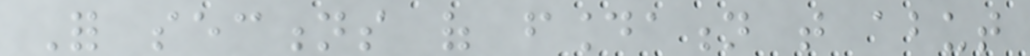For sections of foundation that abut
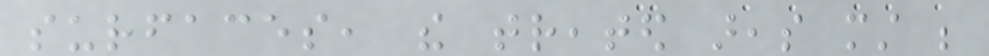surfaces, the treated areas must be
